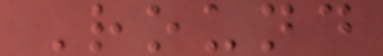Round
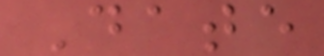Date
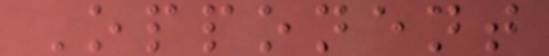Opponent
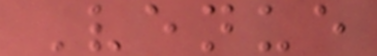Venue
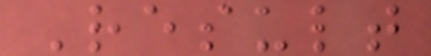Result
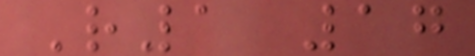R1 17
